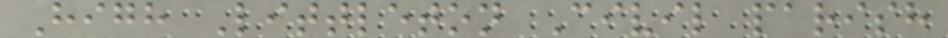High Littleton Civil parish
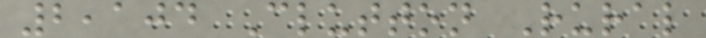2,104 Clutton Rural
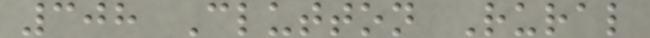308 Clutton Rural
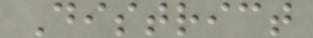District
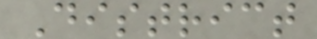District
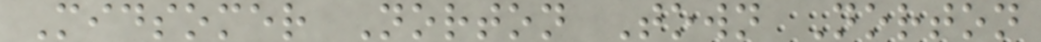Midsomer Norton Town Norton
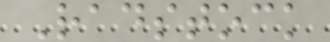Radstock
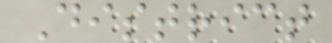District
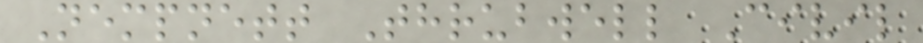Nempnett Thrubwell Civil
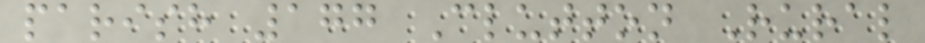parish 177 Clutton Rural
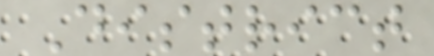District
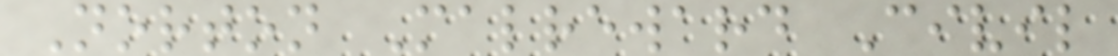Norton Malreward Civil
